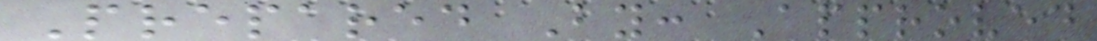Prepared By: Approved
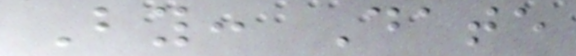By: Date
